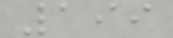199
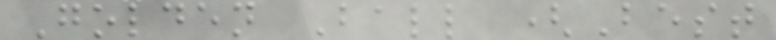Golden Ball (Best
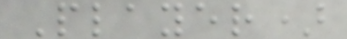Player)
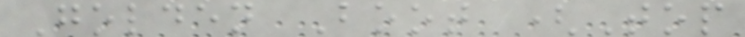Golden Boot (Top
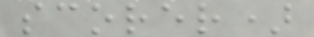scorer)
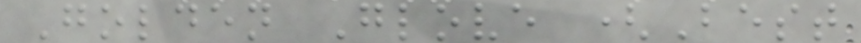Golden Glove (Best
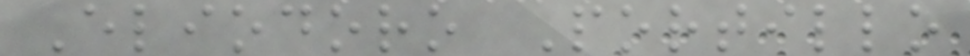Eliodoro Portillo
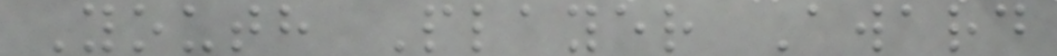Youth Player Award
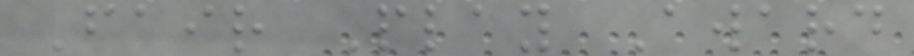Fair Play Award
